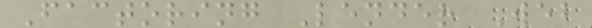Factoring Lender Web
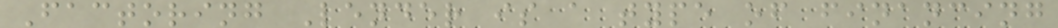Factoring Lender is a type of financing
